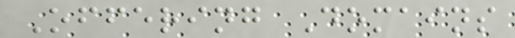Offering Domains
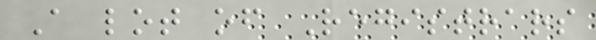A lot of Registrars
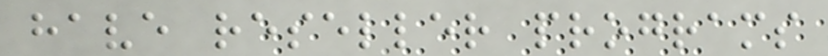have reseller programs
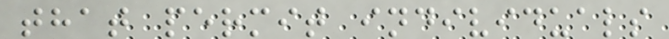that permit individuals
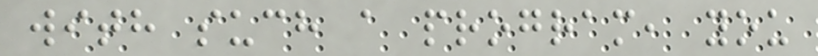with such a program, you
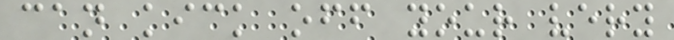can kick off your very
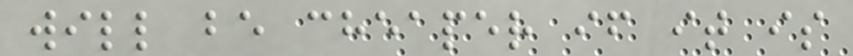will be cheaper if it is
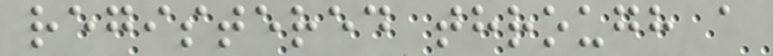registered through a
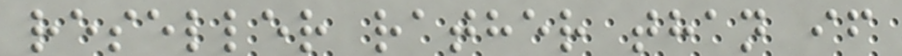reseller rather than if
